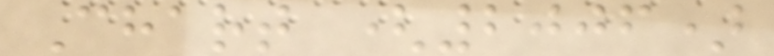Chart (2006)
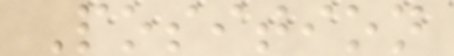Position
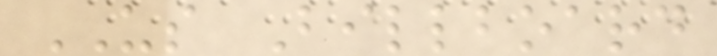US Billboard
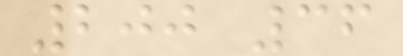200 36
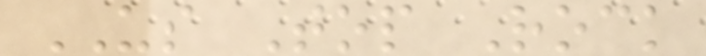US Top Rock
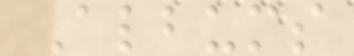Albums
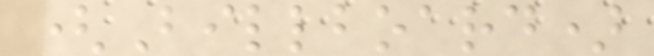(Billboard)
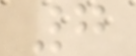7
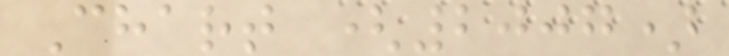Chart (2007)
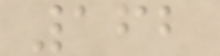162
